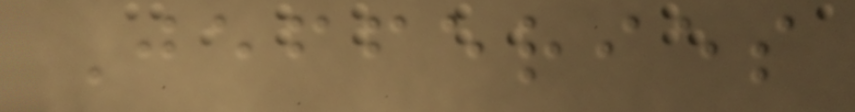Jefferies
